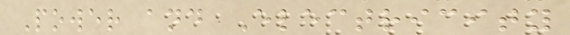Power and Electricity
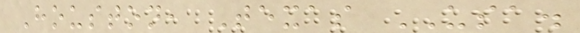Houston, Texas USA.
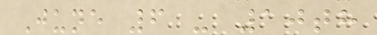June 6 - 10th
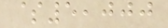$5,000
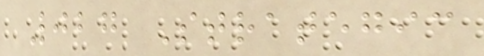027 Strategic
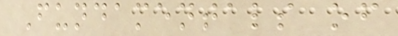Fundamentals of
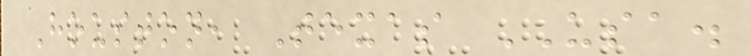Houston, Texas USA.
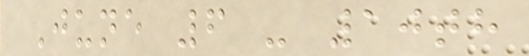June 6 - 10th
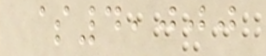$4,000
